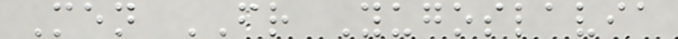Men FR Yugoslavia
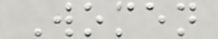Women
